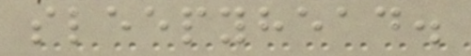sleepyhead.
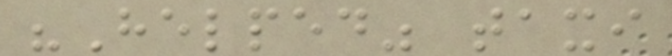"Helped" taxi
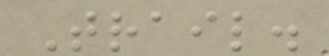Trail.
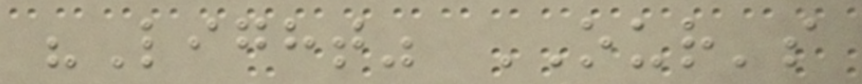"Light" OUR's
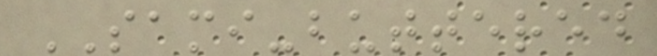SAMI-buttered
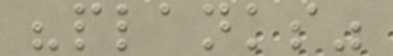"planks"
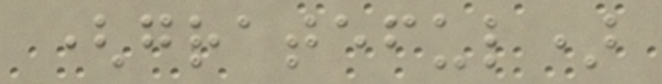(grateful)
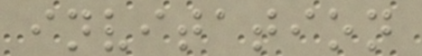invitation
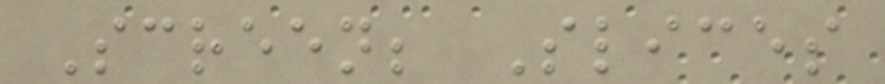Screen; Slices
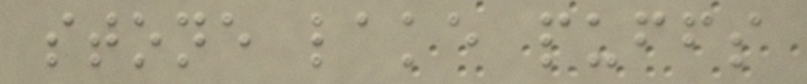stone lake puffs
